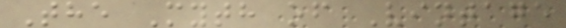The Myth of Vintage
